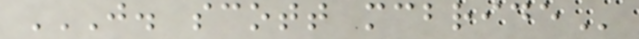J. SCOTT MCBRIDE
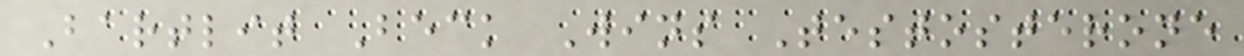Bartlit Beck Wins Testosterone
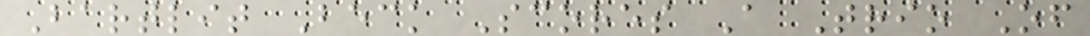Bartlit Beck Scores A Trio Of
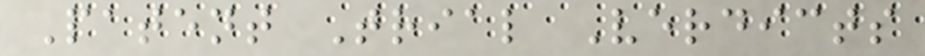Patent Trial Verdicts
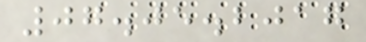07.05.2017
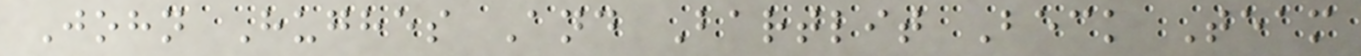John Hughes And Bartlit Beck Team
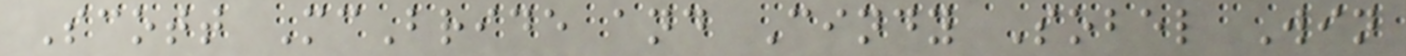Scott McBride and Cindy Sobel Win
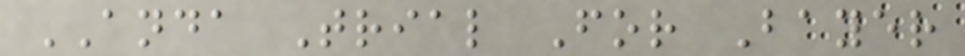ANDA Trial For Bayer
